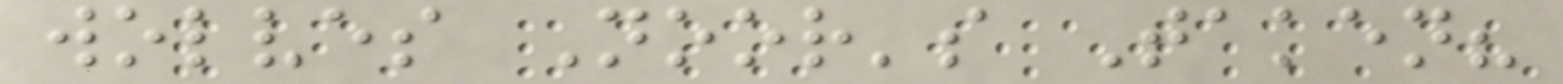wolves Noor's Taken?
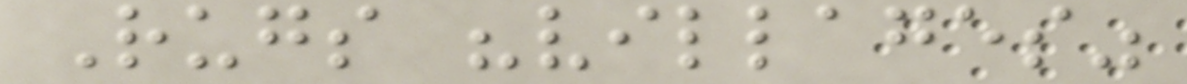Rugs "villages"
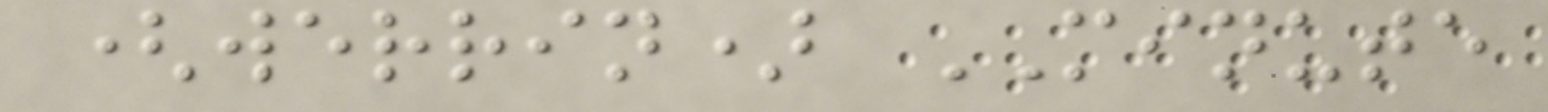(werrin) MINUTE
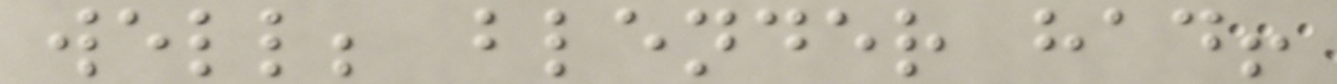well; blender had!
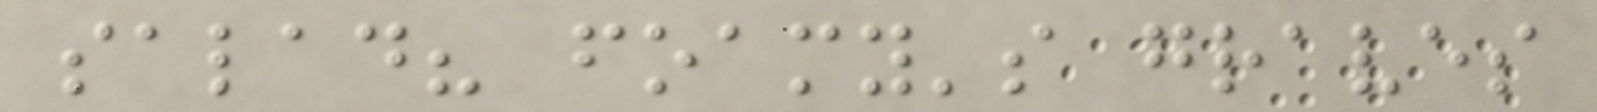salad? foamy's graves
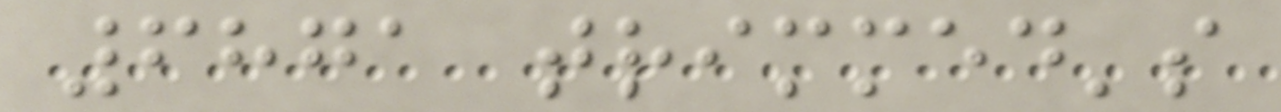6871 trimmed's
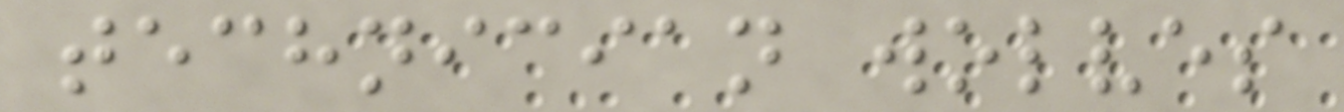technician wolves
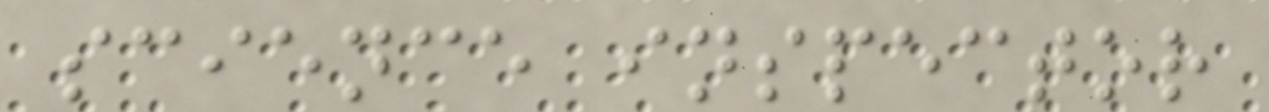science inspector
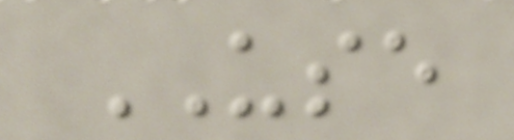USE
